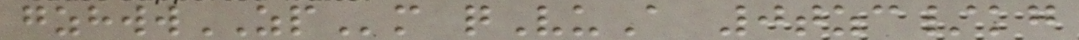gzhwwZPm qVuA 0tzc/kg
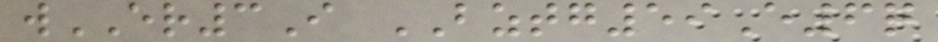wER3I BZTG59E6q
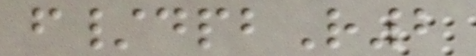f/dpbR2
